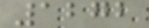1272
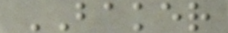BAKER
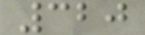320
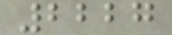2227
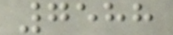7588
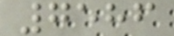7586
